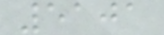5101
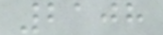2108
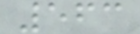563
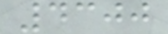4300
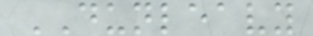DUNLEAVY
